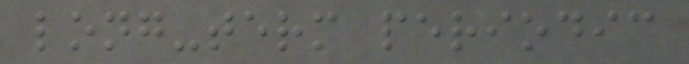long-term periodic
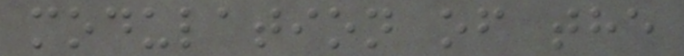modulation of the
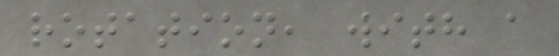rotation, with a
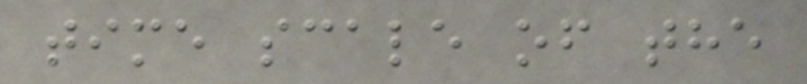time scale of the
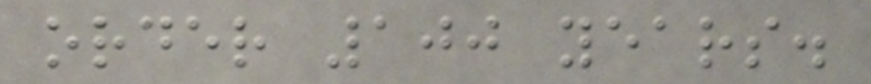order 100 years.
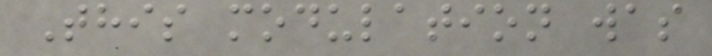This modulation was
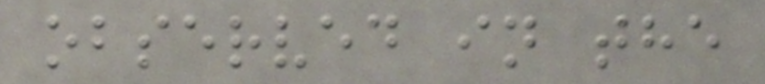observed in the
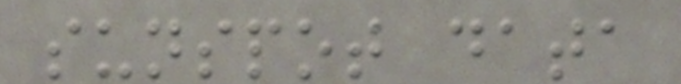sunspot data
